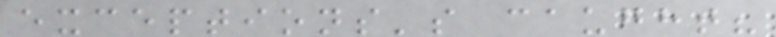exceptions's caught?
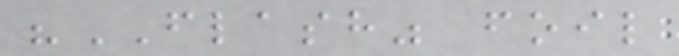"FLASH" foil
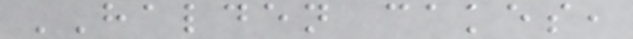HALDEN cakes,
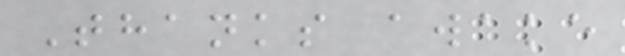Thanks awake
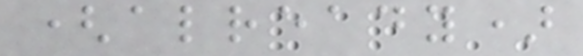(already)
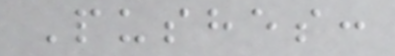Pushes:
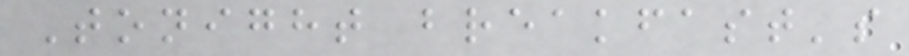Tonight breakfast's
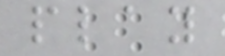play
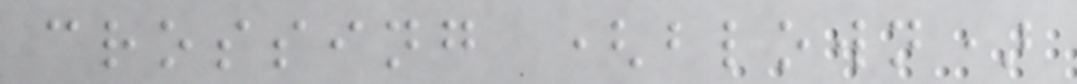crossing (blown)
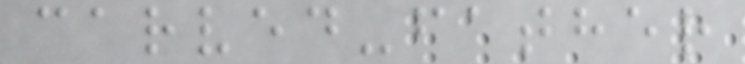carved-father
